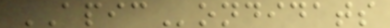APICondidats
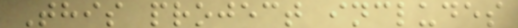This project includes
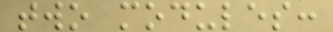two modules:
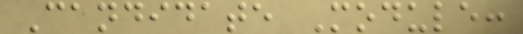Candidate Module:
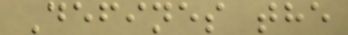Defines the
